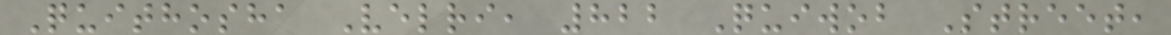Quithosha Velri, 822 Quiwob Street,
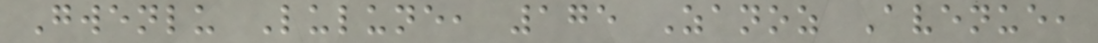Gwenlu Lulune, 175 Zanoz Avenue,
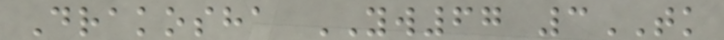Drakosha YW67 3TK
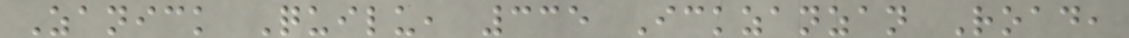Zanick Quilu, 335 Ickzanzan Road,
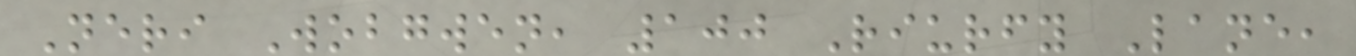Neri Wobgwen, 100 Riurfy Lane,
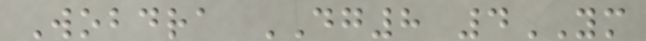Wobdra DG8 4YM
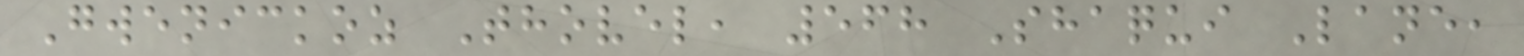Gwenickoz Thovel, 568 Shaqui Lane,
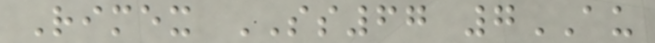Rimex SS67 7AU
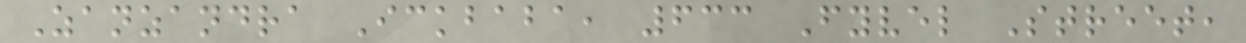Zanzandra Ickbaba, 633 Fyvel Street,
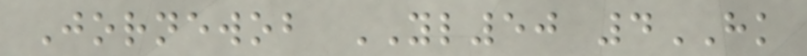Jornewob YL50 4HK
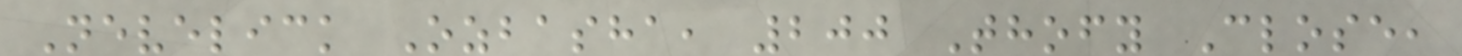Nevelick Ozbasha, 200 Thofy Close,
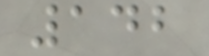142
